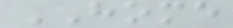HOME
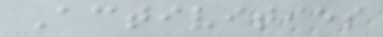Activities
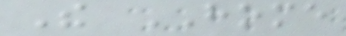The HOME
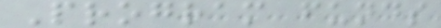Program funds
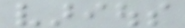various
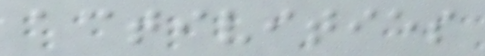activities
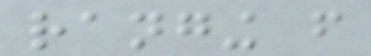ranging from
